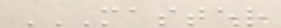MASTER
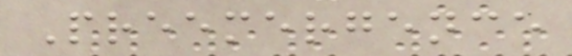Preemergence
